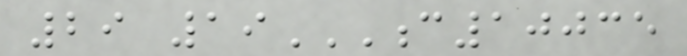29 19C10035
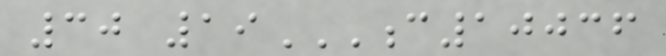30 19C10036
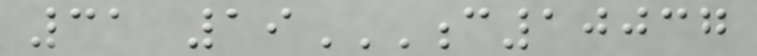31 19C10037
